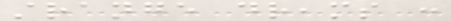strange dreams :
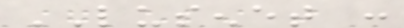LUSENET :
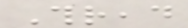Thread
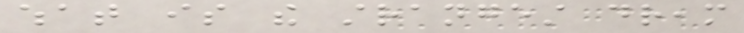what is the strangest dream
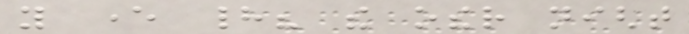you ever had? the other night
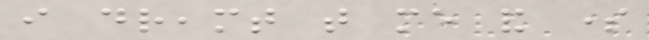i dreamt that me and some
